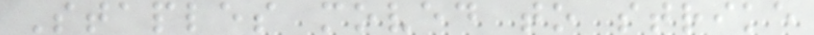Staples moved to strike
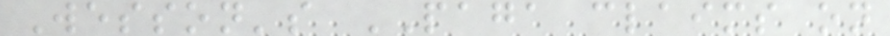Wesson's PAGA claims on
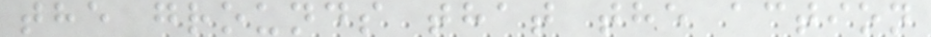the grounds that the action
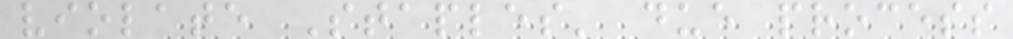violate Staples' due process
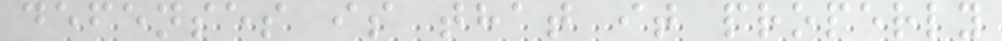defenses is that it properly
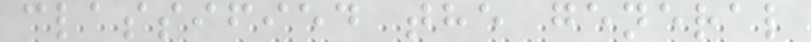classified the general
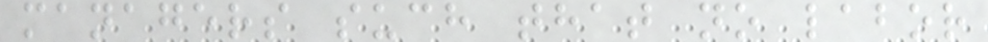managers such that no labor
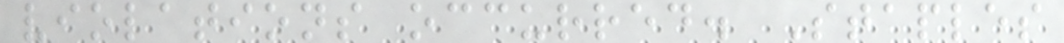violations occurred. Staples
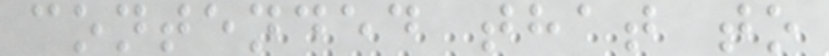contended that to
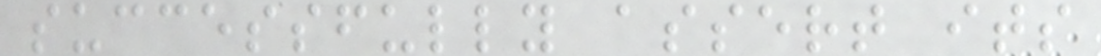successfully assert its
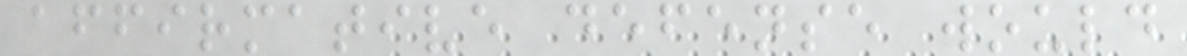affirmative defense would
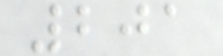201
